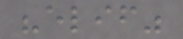"elif"
